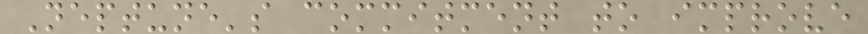Neptune's commitment to improve
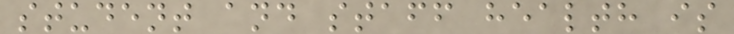student and staff health is
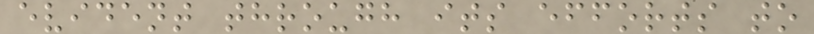evident through its efforts to
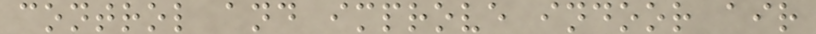control and improve indoor air
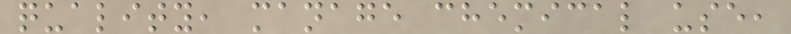quality, manage chemical use,
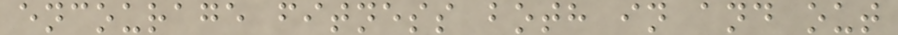encourage fitness both in and out
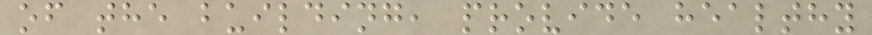of the building, provide healthy
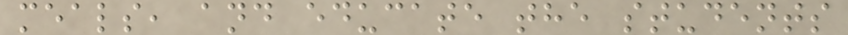meals, and educate the students
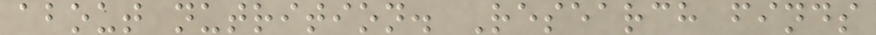about nutrition. Research finds
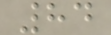84
